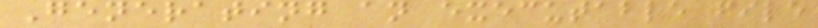Generating an executable file
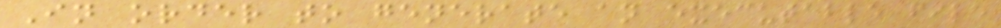In order to generate an executable file
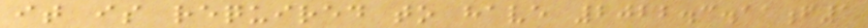it is required to have 2022.3.11f1
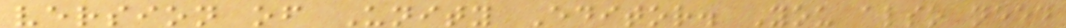version of Unity Editor. You also need
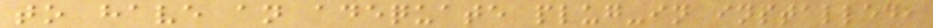to have an adequate plug-in installed,
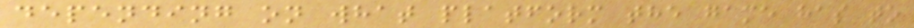depending on what platform the game has to
